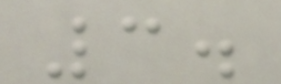3.
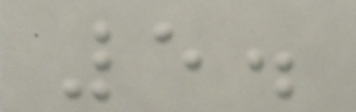5.
